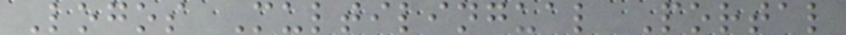Logos Multilingual Portal
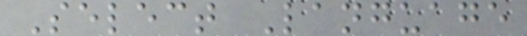Select Language
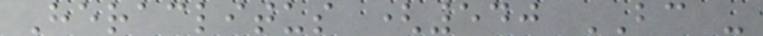Heraclitus (540 BC -
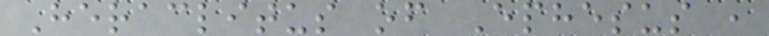Heraclitus of Ephesus ,
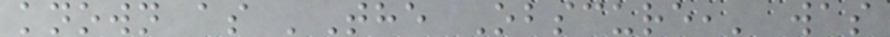known as 'The Obscure,' was
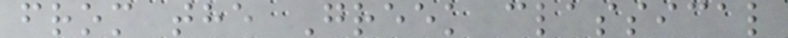from the Greek classical
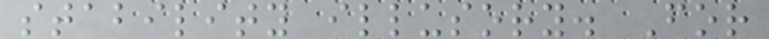stability illusory. For
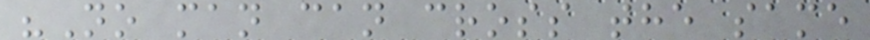"No man can cross the same
